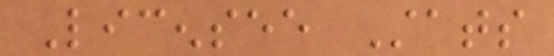Licensee Stats
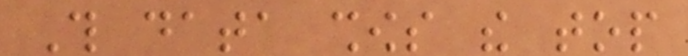This data shows the top
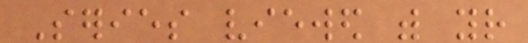Series viewed with your
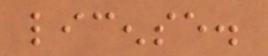license.
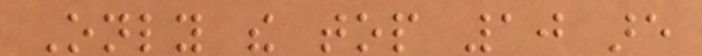Only the top 10 are
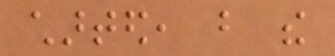charted, but the
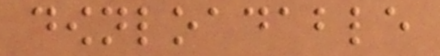downloadable
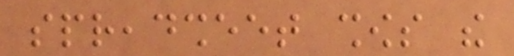spreadsheet shows the
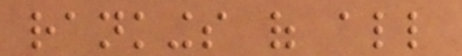rankings of all
